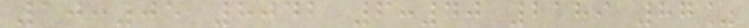10:05 8042 6:40 2189 87%
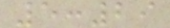5:29
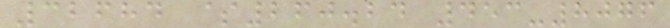32684 $260.24 453-8076
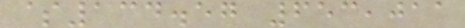$134.57 653,011
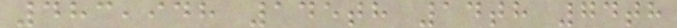483,948 145th 14th 74th
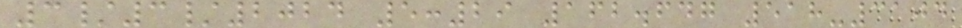3/3/2024 5:29 162.647 518-3104
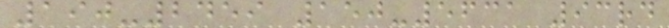190-2459 150-5631 93rd
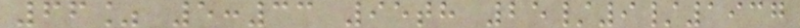66% 5:33 95th 25/9/1937
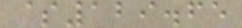$129.65
